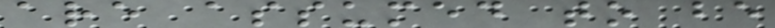are assumed to be
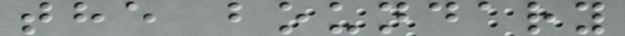the boundary
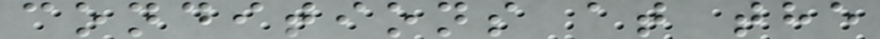conditions at the
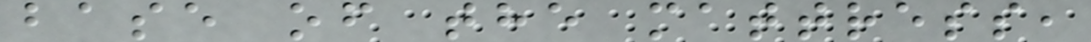base of the mattress,
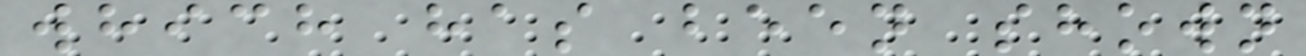which has been shown
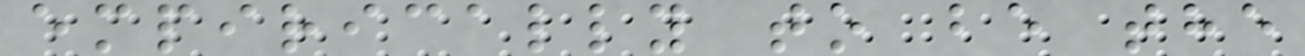empirically to be the
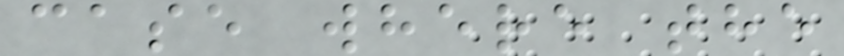case where the
